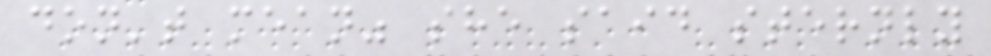don't mean" she said sternly
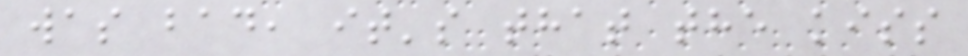was bad, it's that the kiss
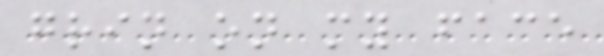grin on my face
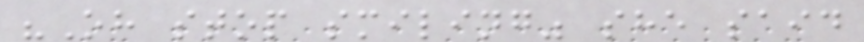"Oh stop smiling" she said
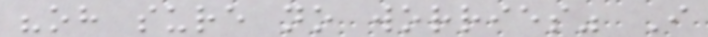"oh sure no worries" I
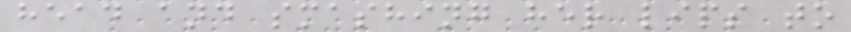head and smashing her lips to
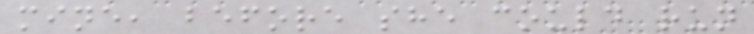mine, before she could run
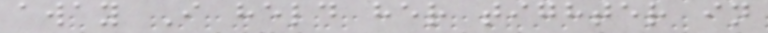away I held her tighter in
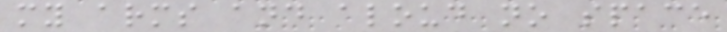my arms and aloud no space
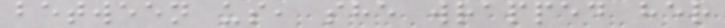between us, she wrapped her
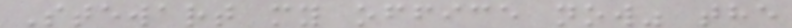Stewart my office now" the
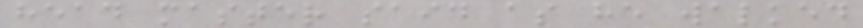head master said as he walked
